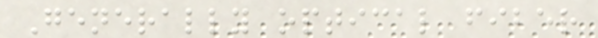Generally optical fiber
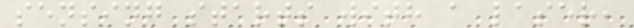sensing starts with a laser,
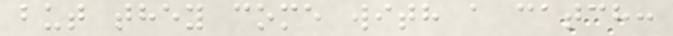but they come with a catch:
